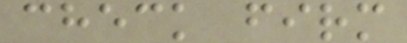check firm
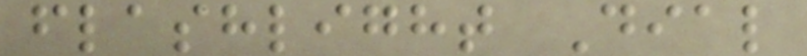flashlight Dial
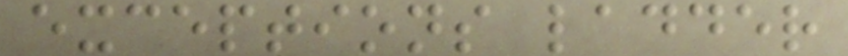exceptions ladder
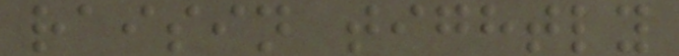raisin tightly
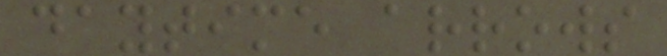daytime arrows
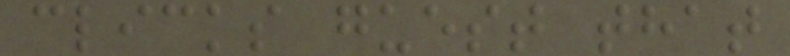clicks guest that
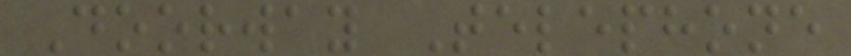Doorway Telephone
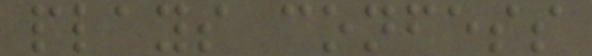plays confess
